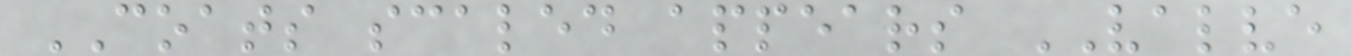COATS scaled appears VALVE
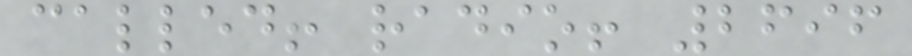called! radio! 2696
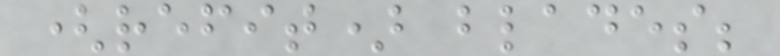(refit) blades;
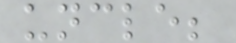uncle;
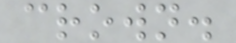crown.
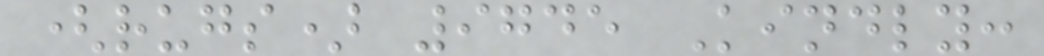(rugs) 9745 Kindly:
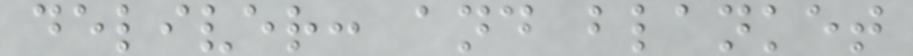deliver: and blanket
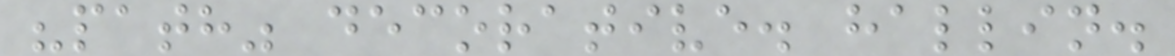"path" decorative. hallin.
